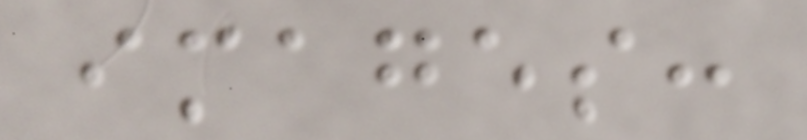images:
